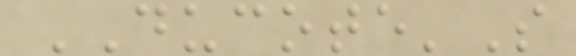DUCOTE'S
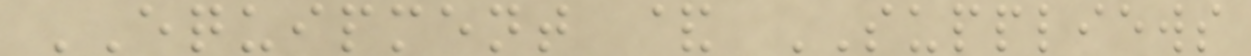EQUIPMENT & SUPPLIEWS
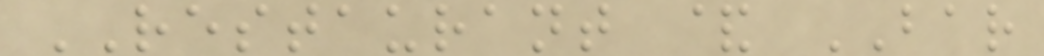RESTAURANT & BAR
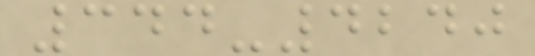344-4240
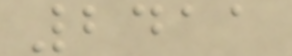2411
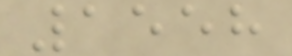1558
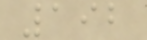192
